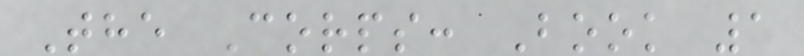The Corps: Book 1
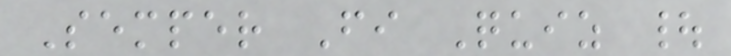Semper Fi Quiz |
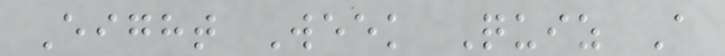Eight Week Quiz A
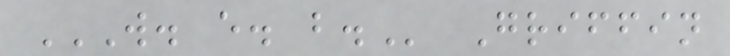W. E. B. Griffin
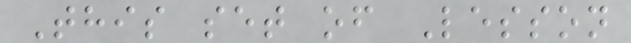This set of Lesson
